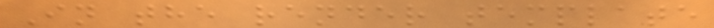In the render template
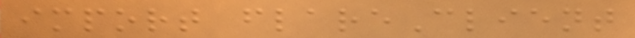import flareClient
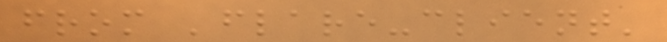from 'flare-client'
